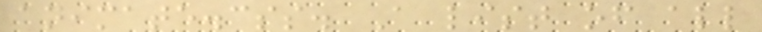animate.css. A list of all
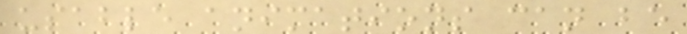usable animations can be
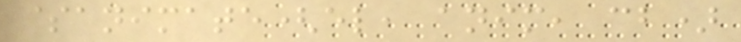$animate(el, anim, cb)
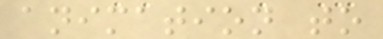animation to
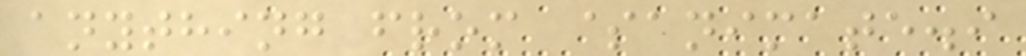anything from $animate.i
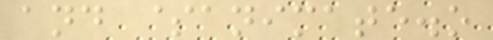and $animate.o
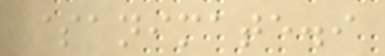$animate.i
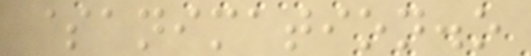$animation.o
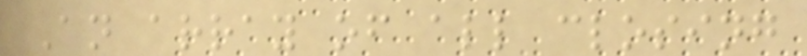An array of all closing
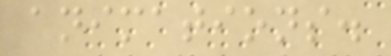animations.
